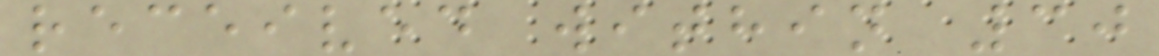received within 30
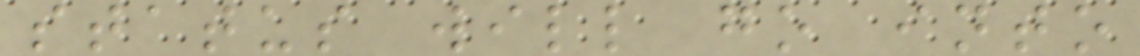status will go into
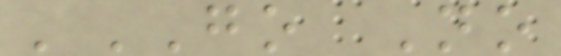'GO No
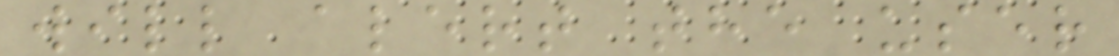will alert the user
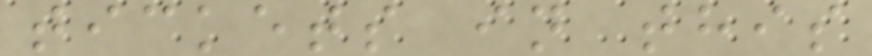tickets in this
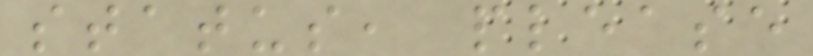status, please
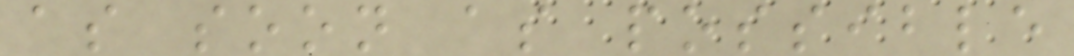as soon as possible
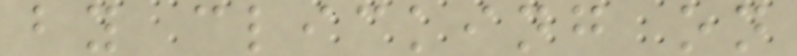by clicking on
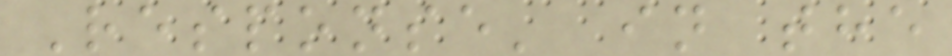Response' in the
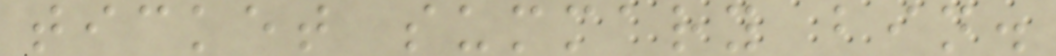ticket summary bin.
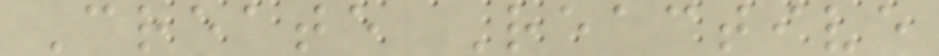Create Reactive
